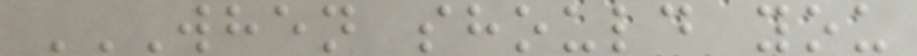WHEN SHOULD YOU
